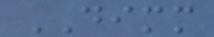DIMM
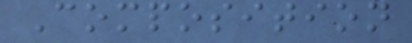Composition
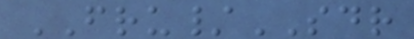FRU/SDR
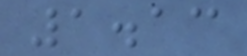1.13
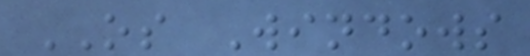OS Windows
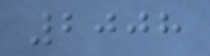2008
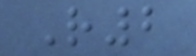R2
